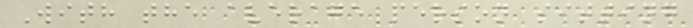With the average person sitting
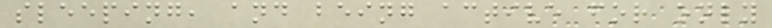sleeping, and being active for only
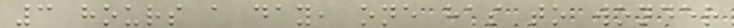3 hours a day, one has to wonder
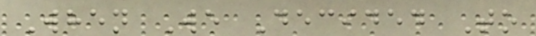When We Decided To
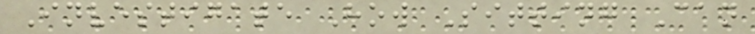Investigate How Sitting Can
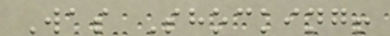Was Shocking!
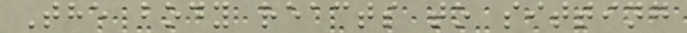The body reacts to sitting
